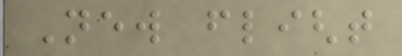New flight
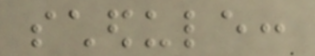schedule:
